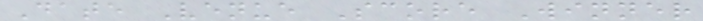Date Venue Score Winner
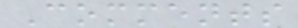Comments
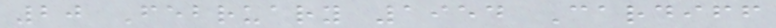20 February 1954 Cardiff
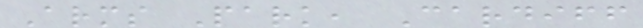Arms Park, Cardiff
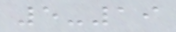5-19
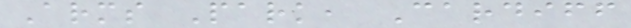Arms Park, Cardiff
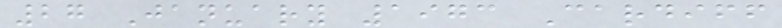27 January 1973 Cardiff
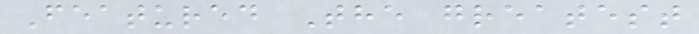Featured The greatest
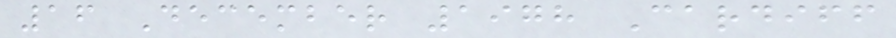16 December 1978 Cardiff
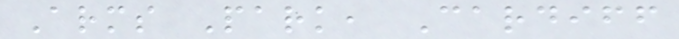Arms Park, Cardiff
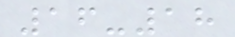16-18
